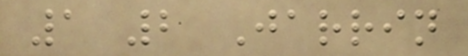1 2 Jarrin
